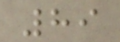89
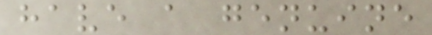have a genuine
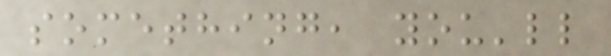something, you'll
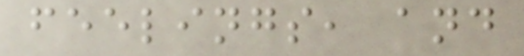feelings, and
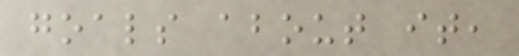goals about it,
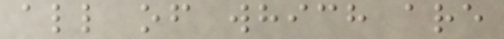all of which are
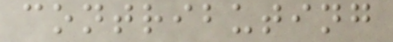contributing
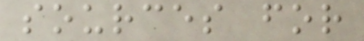sources for
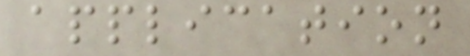application
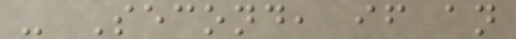- Second, if an
